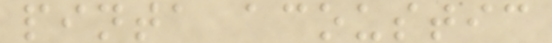pinta acoustic
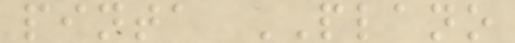pinta PLANO
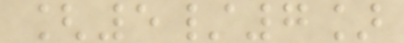[5/7]
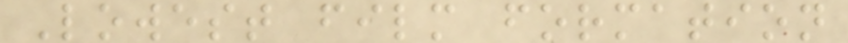Lowest film formation
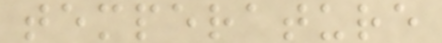temperature
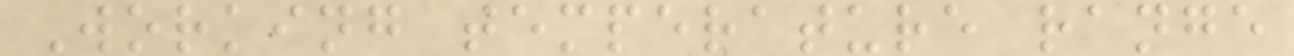Working temperature range
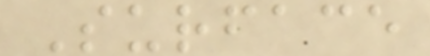Surface
